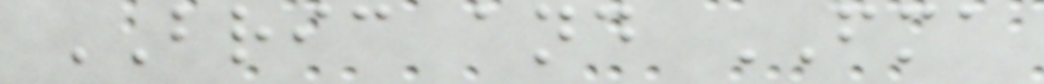BRIC and FMA
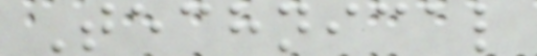Technical
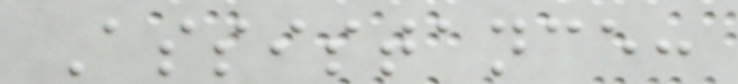Assistance:
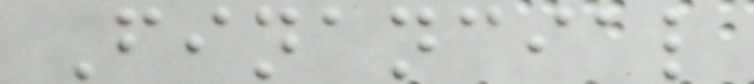Financial
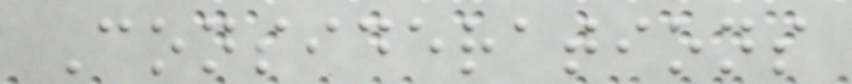Considerations
